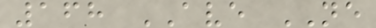168 AVE NE
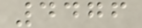4476
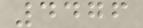4476
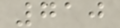710
